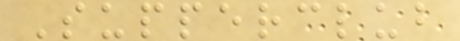Supperclub
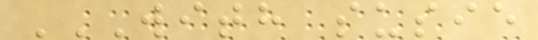WITH SUSIE
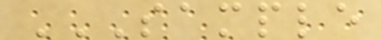SAMPLE
